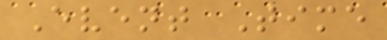Event Time
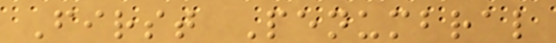First Penumbral
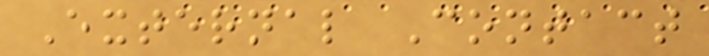External Contact
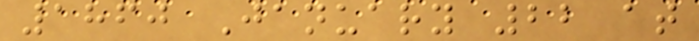1860 January 22 at
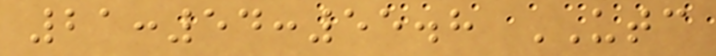21:54:55.8 UTC
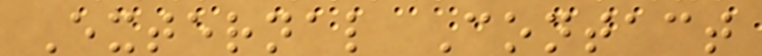External Contact
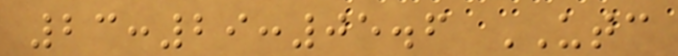23:29:05.6 UTC
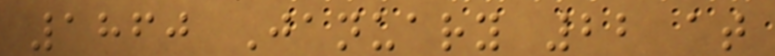1860 January 22 at
